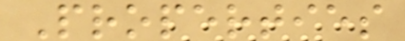Properties
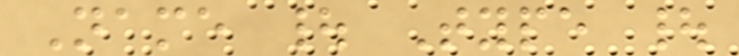Name | Type |
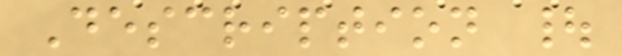Description |
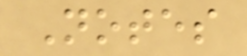Notes
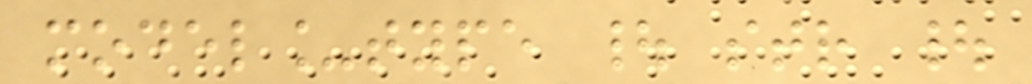model_type | str |
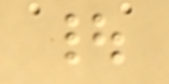|
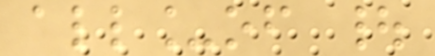all_of |
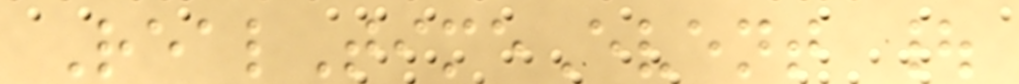RealTimeEvent |
